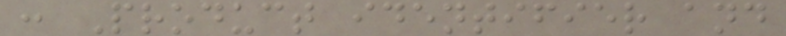: Product identifier and
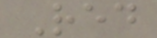Red
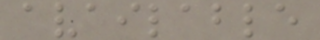available
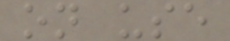on use
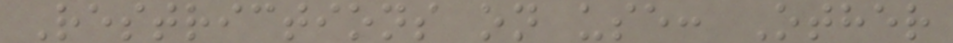Restrictions on use: Other
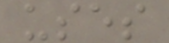uses
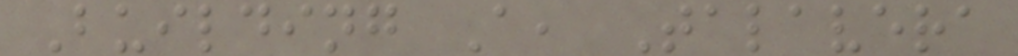Building A, Talavera
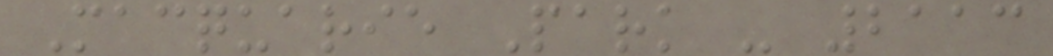Macquarie Park - 2113
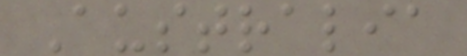Australia
